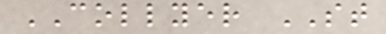COLLYER ST
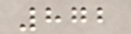872
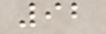92
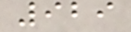929
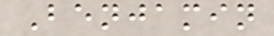Benjamin
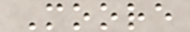Moore
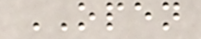OPEN
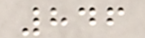846
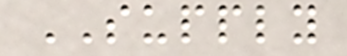SUPPLY
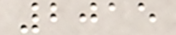2015
